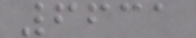6631
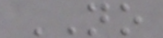NO
